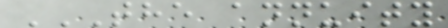THE ANNUITY
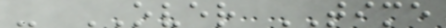- OVER TIME
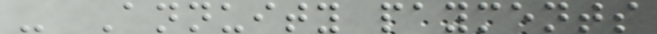- Annuity payments
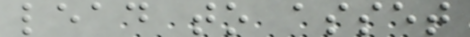lead to asset
